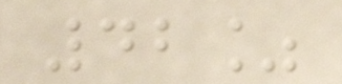42%
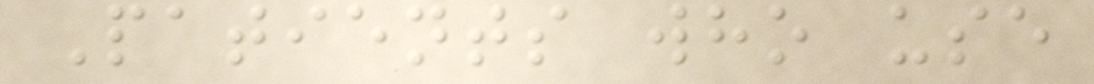Patients who use
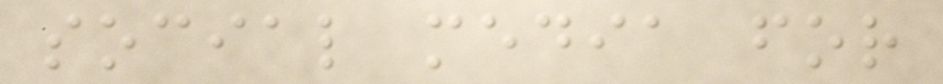social media for
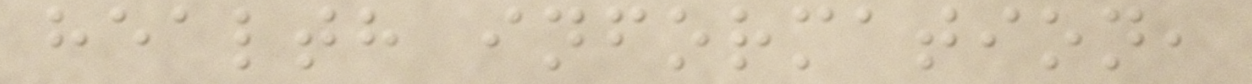health information,
